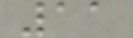11
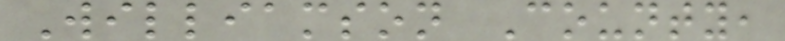Williamson County,
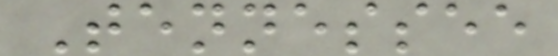Tennessee
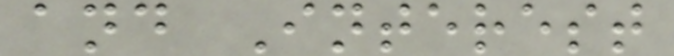and Interest
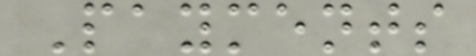Payments
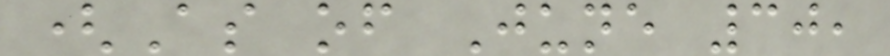(As of June 30,
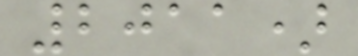2011)
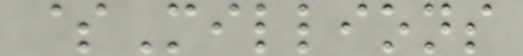$Millions
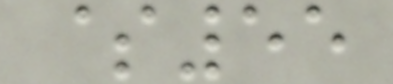$55
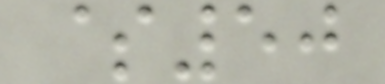$50
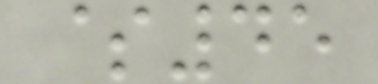$45
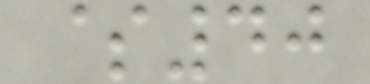$40
